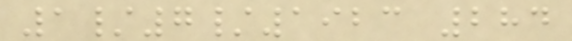1/7/1923 284
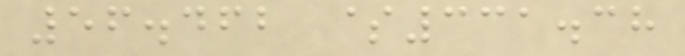56.462 $331.38
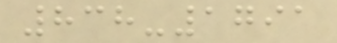838-1791
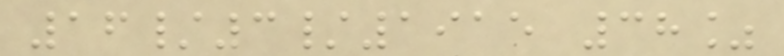16/3/1915 38%
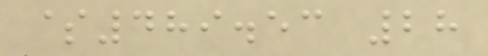$489.53 28
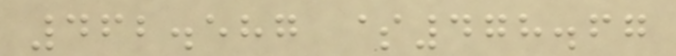462.587 $478.67
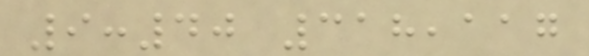9:40 318,117
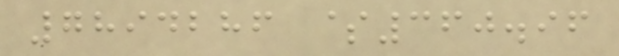7894286 $360.96
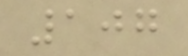107
